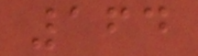164
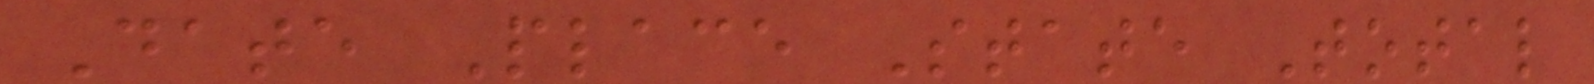Date Place State Total
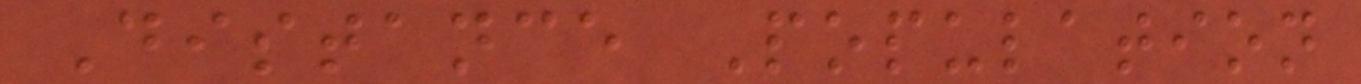Distance Population
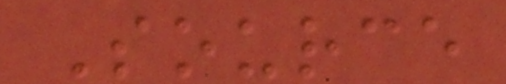Source
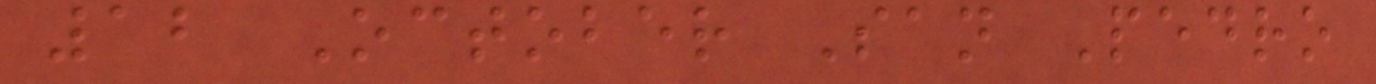12 October San Pedro
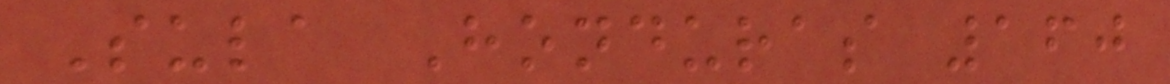Sula Honduras 160
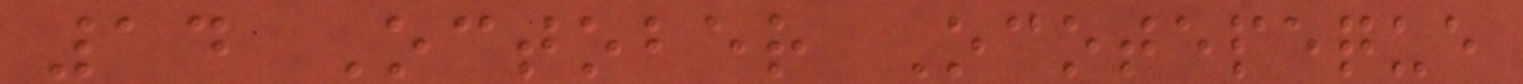14 October Ocotepeque
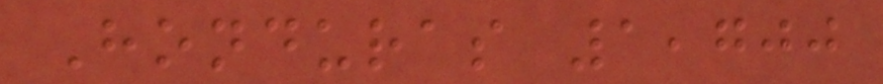Honduras 1,700
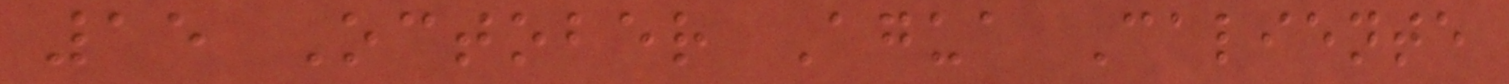15 October Agua Caliente
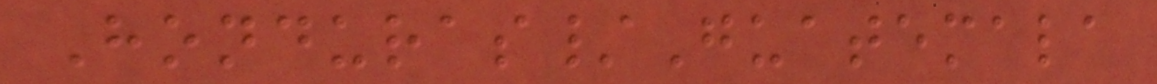Honduras/Guatemala
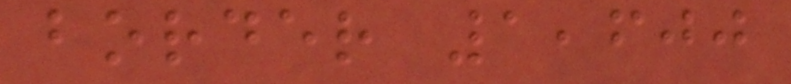border 1,600
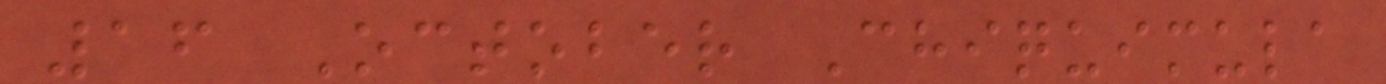16 October Chiquimula
